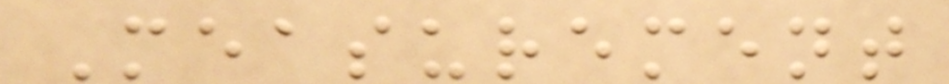Measurement
